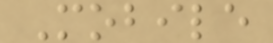Mobile
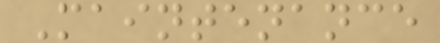Maintenance
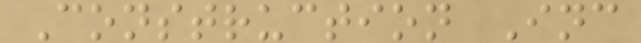Construction Inc
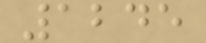1245
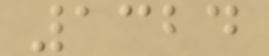1324
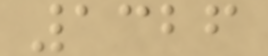1326
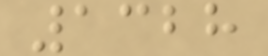1328
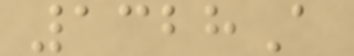1328A
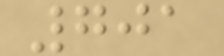701
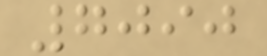7090
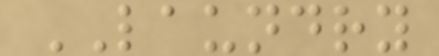LAUNDRY
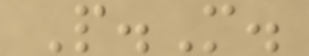P.M.
